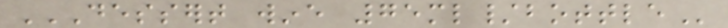DESSERT WINE 75ML/BOTTLE
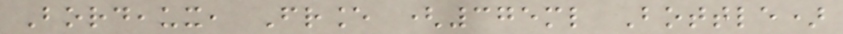Bordeaux, France (375ml Bottle)
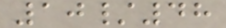10/48
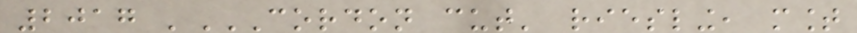2017 'CORDON CUT' RIESLING, MOUNT
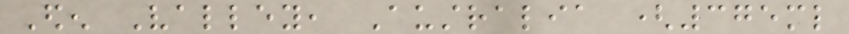Eden Valley, Australia (375ml
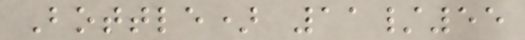Bottle) 11/55
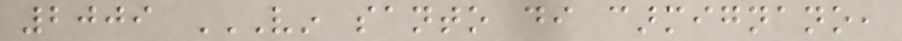2009 VIN SANTO DI CARMIGNANO,
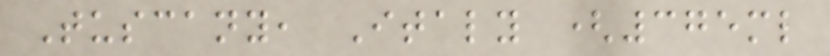Tuscany, Italy (375ml
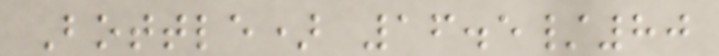Bottle) 16.5/80
